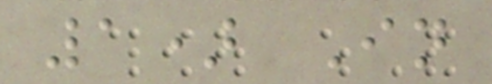1) In
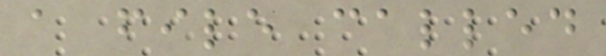a file called
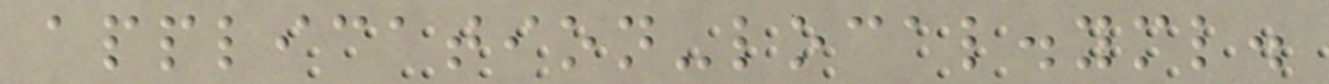application-local.yml.
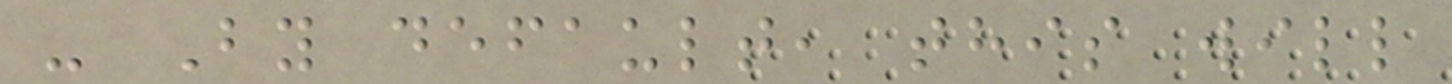- By default, this will
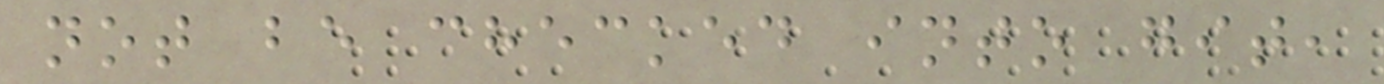not be checked into git,
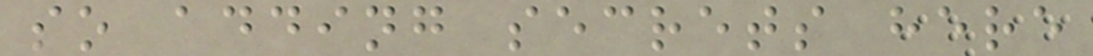so adding secrets here
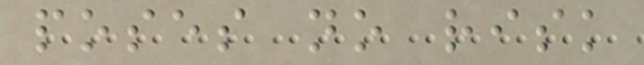poses no risk
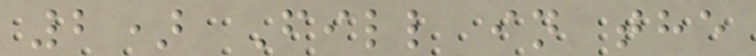2) Fill in the
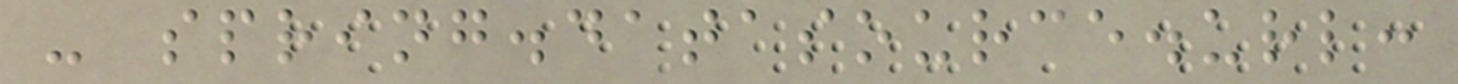- spring.datasource.url:
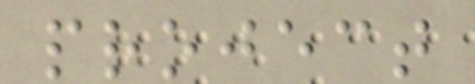project
